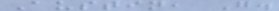Austin, G.
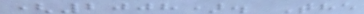(2008). The
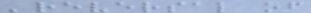'reversal of
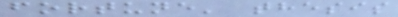fortune' thesis
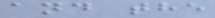and the
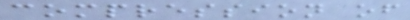compression of
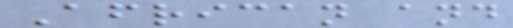African and
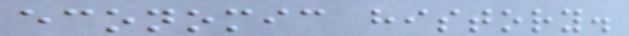economic history.
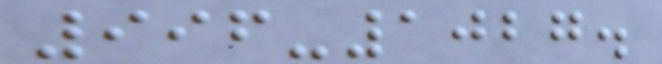996-1027.
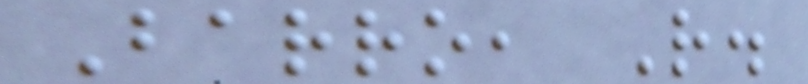Barro, R.
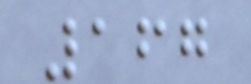167
